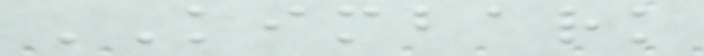KIMBARK
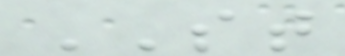ST
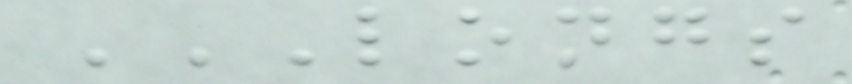LONGS
